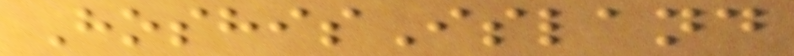HoshisIsland
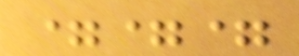===
